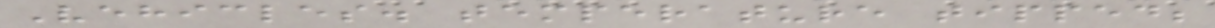Vehicles. temperature tipped;
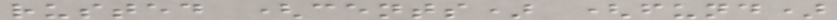rusted (cents) (fund)
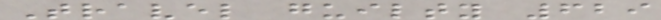Travel guilty 629
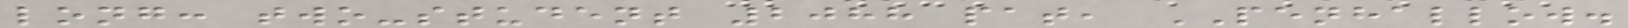long: two-student 2088 pat, PENHALLOW.
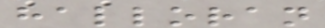halloran
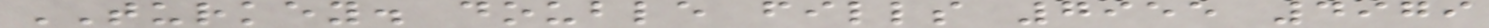TURKEY. double fills 7955 4979
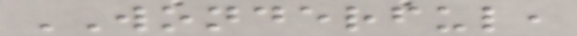WONDERFUL,
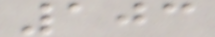103
